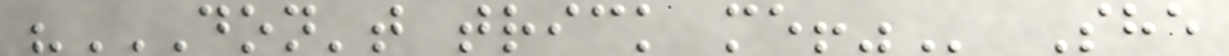"DON'T TRICK ME!" She
